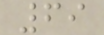69
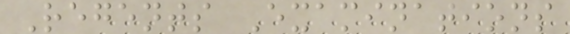Regents Examinations
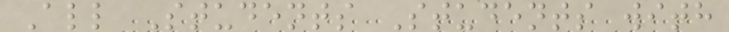All Students Students with
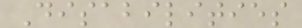Disabilities
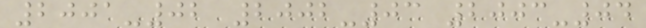2001-02 2002-03 2003-04
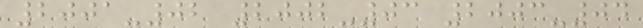2001-02 2002-03 2003-04
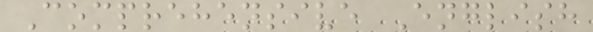Comprehensive English
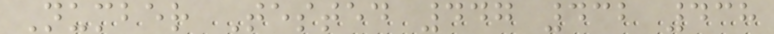Number Tested 447 432 438
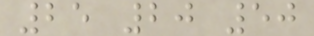25 20 50
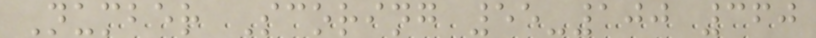Number Scoring 55-100 360
